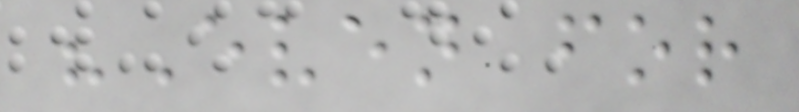"Even for
